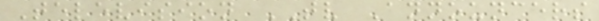Television TV Announcers
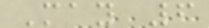May 6
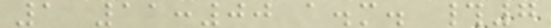1 11:00 a.m. #7
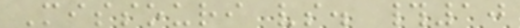Missouri vs. #10
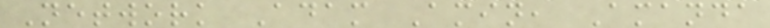Network Adam Amin, Amanda
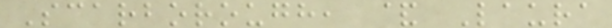Scarborough, & Laura
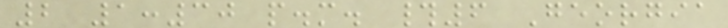2 1:30 p.m. #6 Georgia
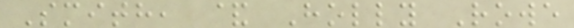Smith, & Holly Rowe
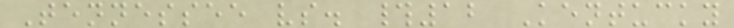Tennessee vs. #12 Kentucky
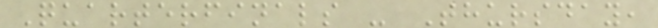Quarterfinals - Thursday,
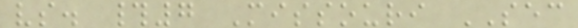vs. #7 Missouri SEC
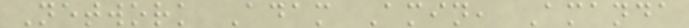Network Adam Amin, Amanda
